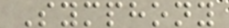Symphony
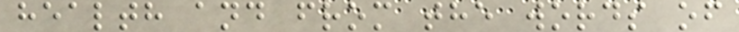health and from the words of
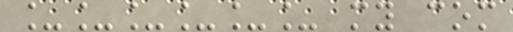______ my com
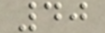40
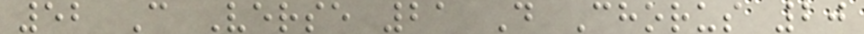52 C Verse 21 D Chorus 20
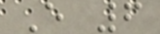E 6
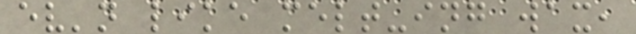ev'n like melt-ing wax,
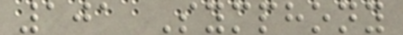101 Symphony
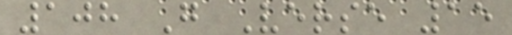108 G Verse 15
